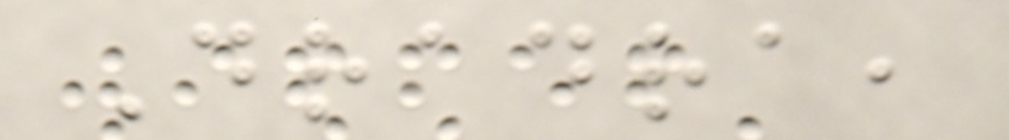Dradra,
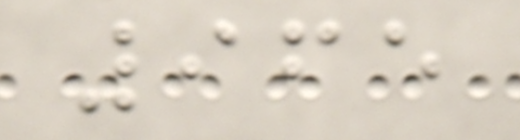965
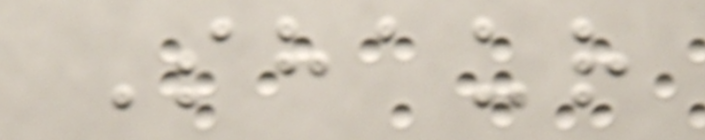Shaur
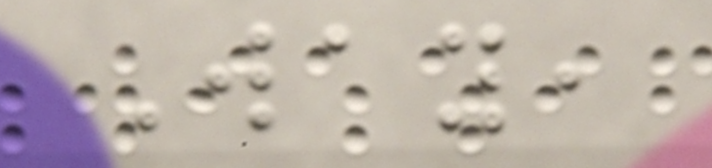Way,
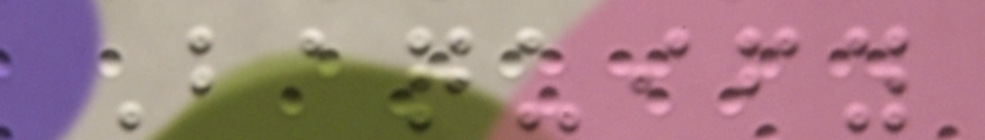Baquify
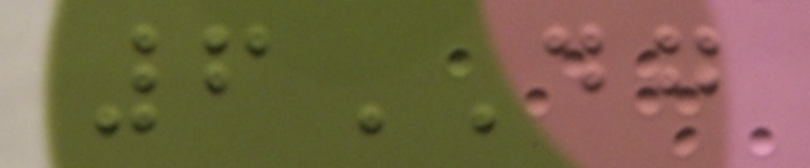6DG
